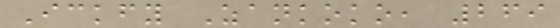Ickfy Zankoko, 269
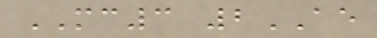MC3 2AE
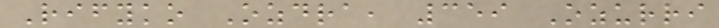Rifyko Ozdra, 359 Ozurri
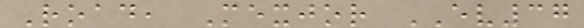Road, Mexjor EV37
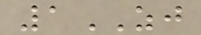1ZJ
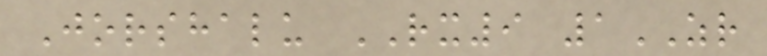Jorshalu RX9 1ZR
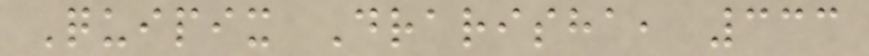Quipix Drarisha, 333
